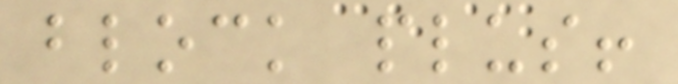block plus!
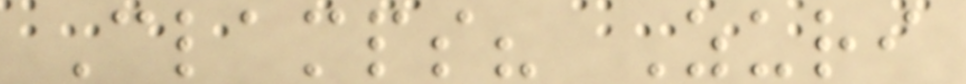Clamps? Zuri
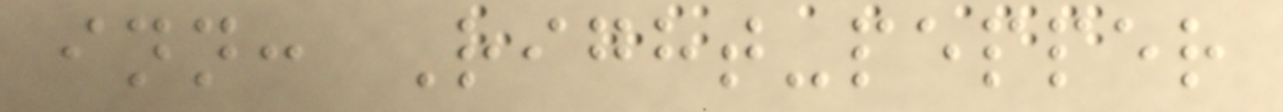inn: Right-pepper
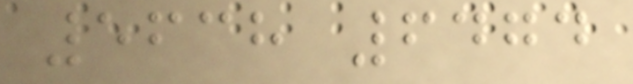5638 6474
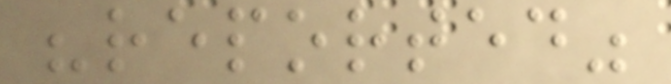"reported"
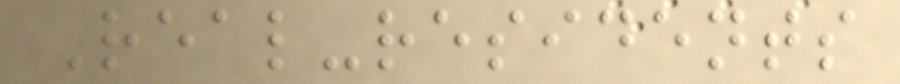Real-residents
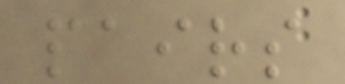pairs
